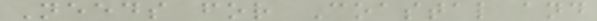Needs for Coastal and
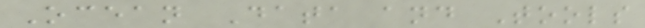Ocean Data and Tools
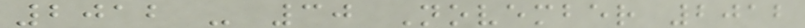2012 - 30 November 2012
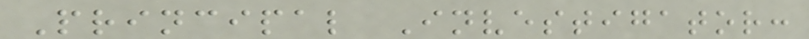Principal Investigator:
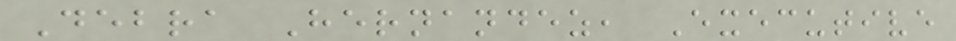Debra Hernandez, Executive
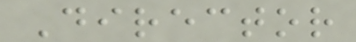Director
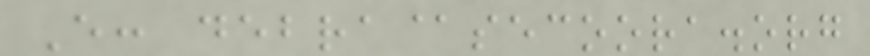E: debra@secoora.org
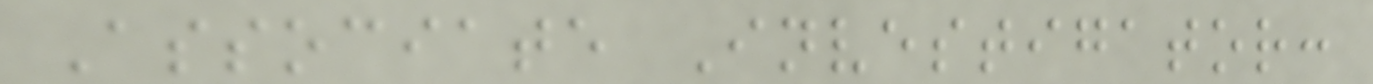Associate Investigator:
